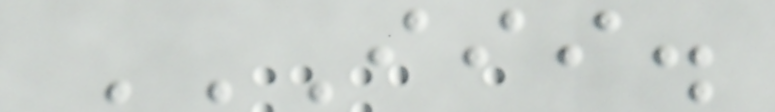III.
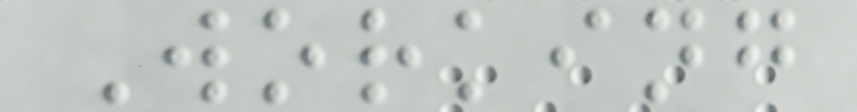Working
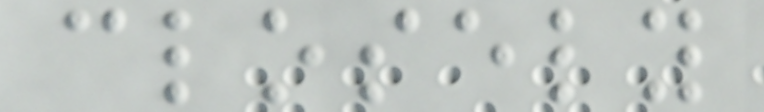closely
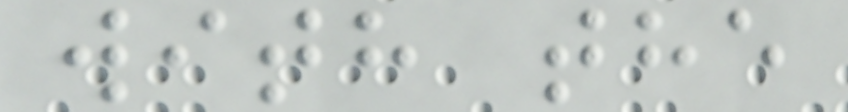with the
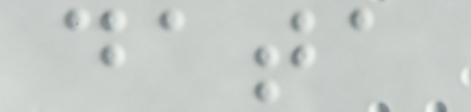data
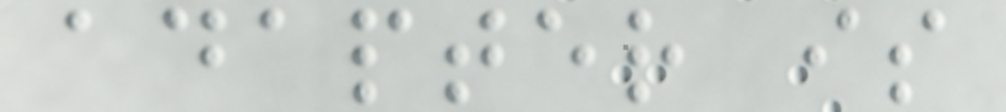adapter is
